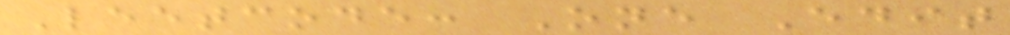Leetcode: One Edit
